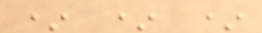* * *
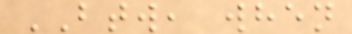BTW, when
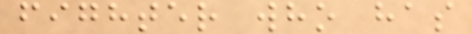fighter who has
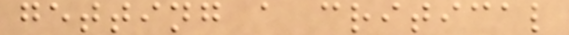getting a critical
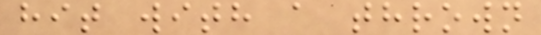hit with a thrown
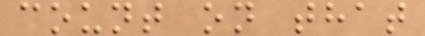count on that
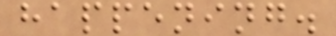happening.
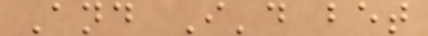And I'd bet
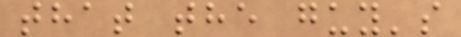that the guy's
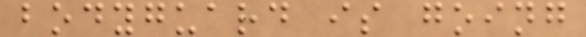bodyguard is going
